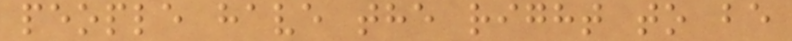people have the right to be
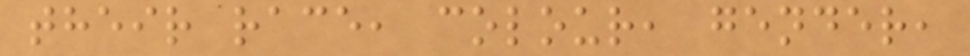their race, colour, gender,
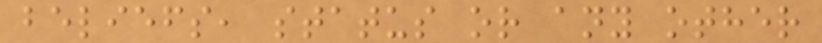beliefs, status or any other
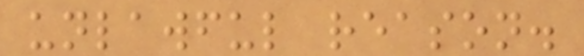unlawful reason.
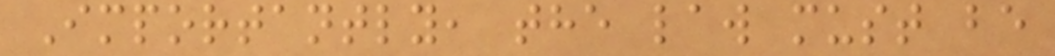Importantly, the law must be
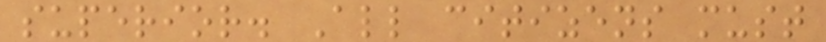superior. All citizens must
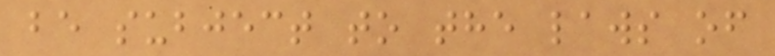be subject to the laws of
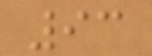93
